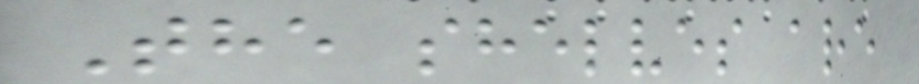The shelves are
